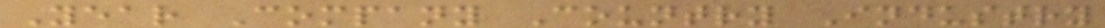Year Company Country Industry
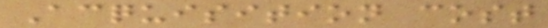Acquisition cost
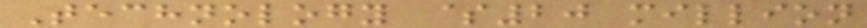Technology $20 million
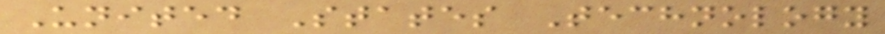United States Technology
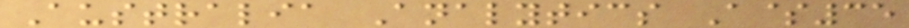Australia Analytics A$35
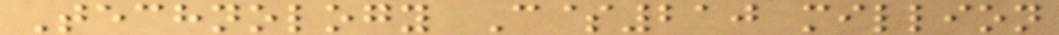Technology C$210 million
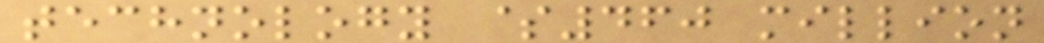technology $460 million
